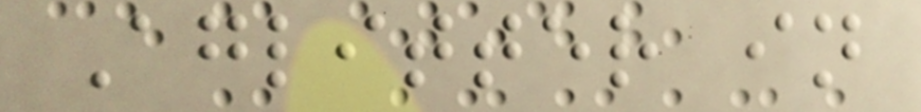Aglitter in
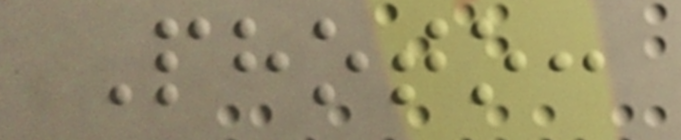Photo:
